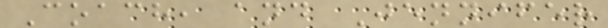Coach, and Jennifer
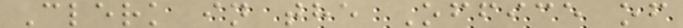Clerk in the Office of
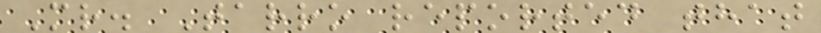Mr. Tarro reported that
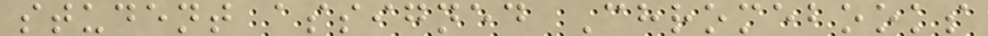student assigned Chromebooks
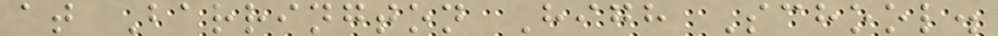at Barrington High School.
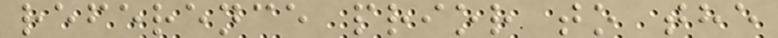reference prior to the
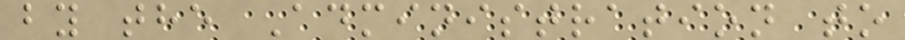by the Administration to
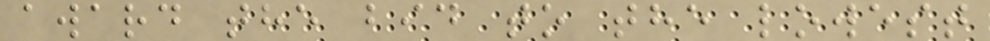award the bid to the lowest
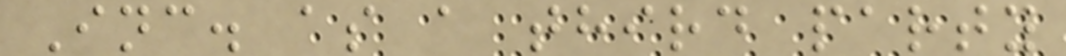Inc. as a third party
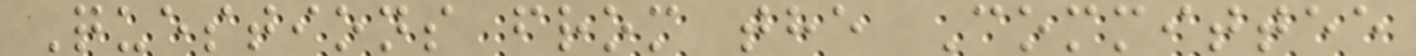Questions from the Committee
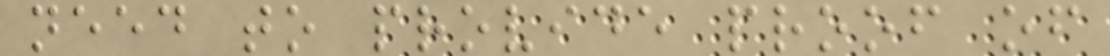need to provide proof of
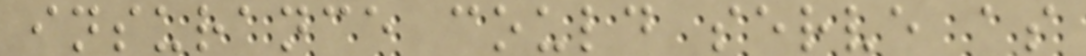insurance could serve as
